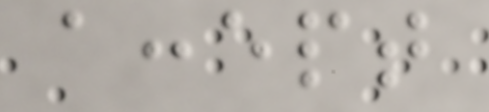accept
